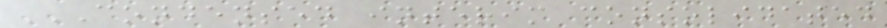CONDENSED INTERIM CONSOLIDATED
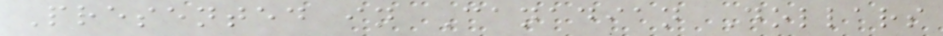Presented in Canadian Dollars
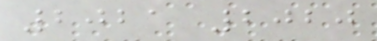2021 2020
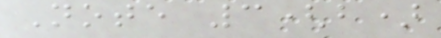Note 3(b)
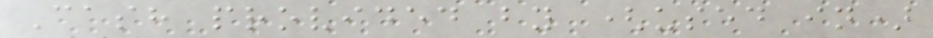Cash provided by (used in)
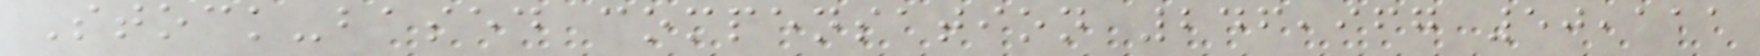Stock-based compensation 246,967 50,111
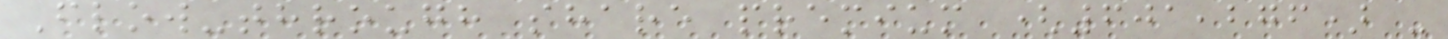Flow-through share premium (601,276) -
